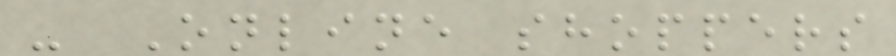- Online shoppers
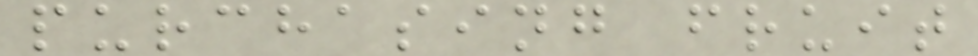purchasing fruit
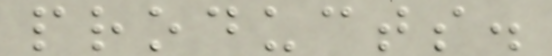products.
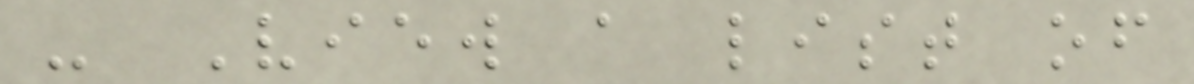- View a list of
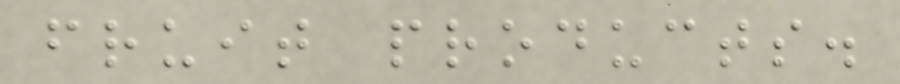fruit products.
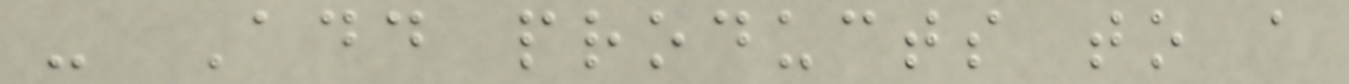- Add products to a
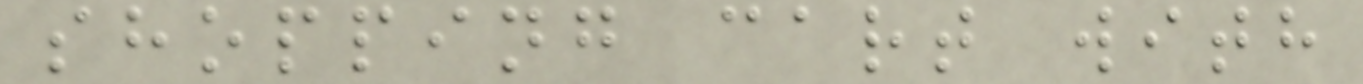shopping cart with
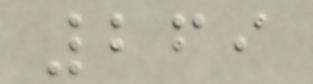269
